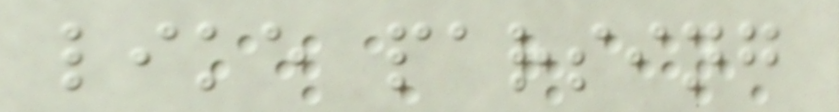like parsing
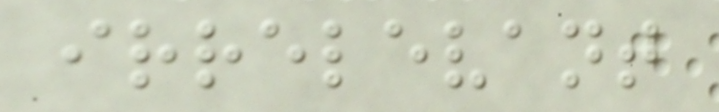irrelevant
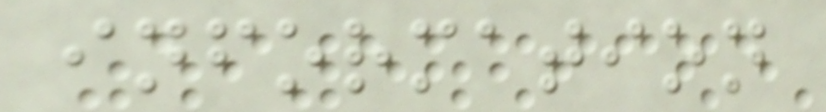information
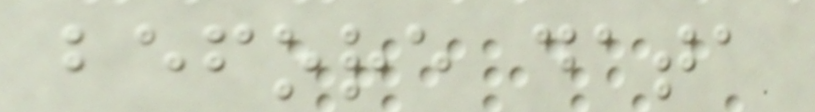before data
